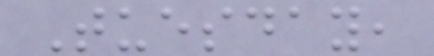Tuesday,
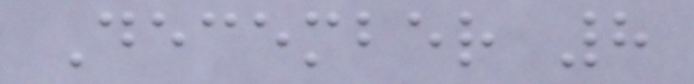December 8
